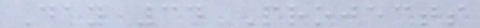Day 34 Projects
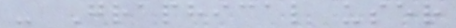- Graphical user
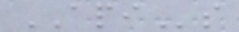APIs
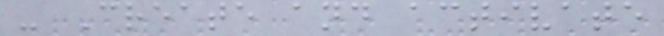- Create and activate
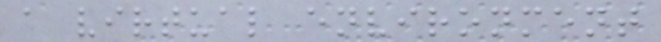a virtual environment
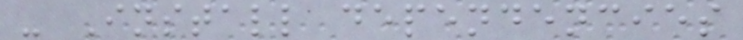- Install dependencies
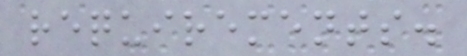requirements.
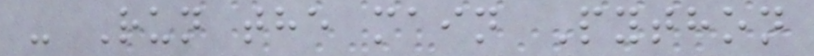- Run the main Python
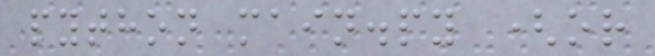python main.py (or
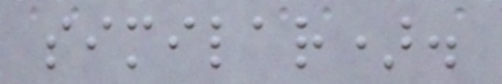similar).
